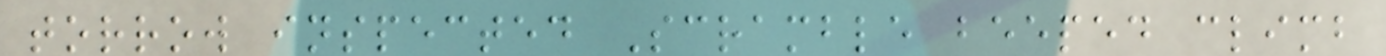torrow inspected Scramble beeped climb
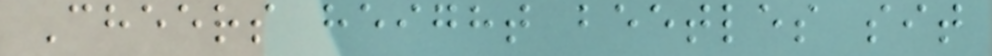Cheers height beetles sit
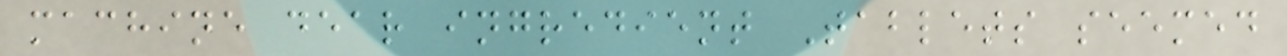machine dear ingredient Tablets seemed
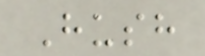Hush
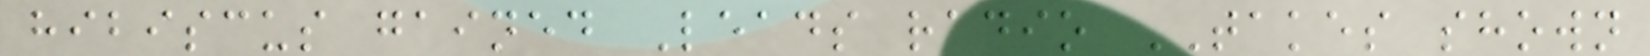hibiscus gained Leads radio TAKES shown
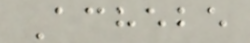Achebe
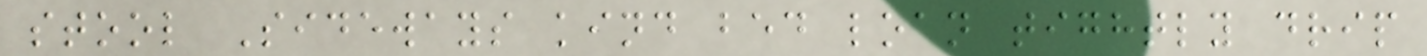stool Sideways kind bed loan tightly drip
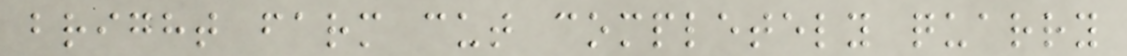bright farm cut completely quarry
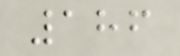186
